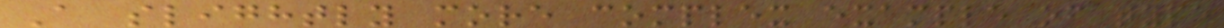A slightly more complex example of type
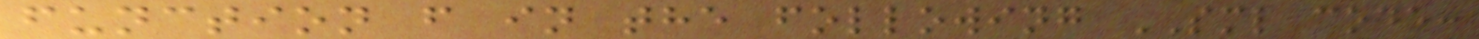function f in the following SML code:
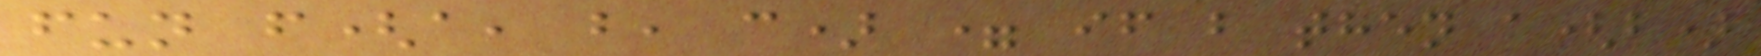fun f(a, b, c) = if b then a(b)
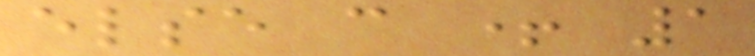else c + 1
